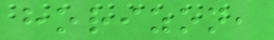horizon,
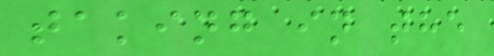taking in the
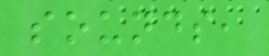sounds,
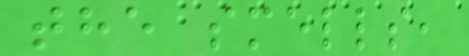the smells,
